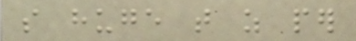so huge that as per
